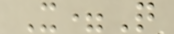X=Q
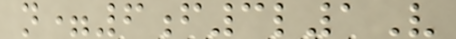n=6f3l1V
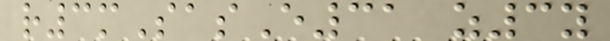r3mSasE31 z3y
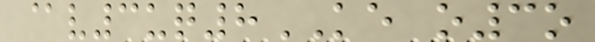@v3uq8KE o3o
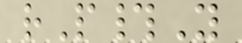rP#Y
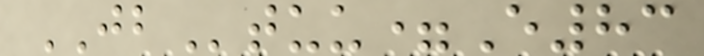JBtuu=E83
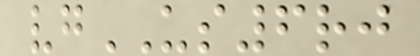vgUS6rj
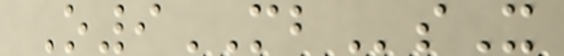O9MBsX
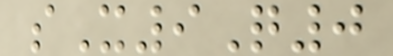sX9Q0
